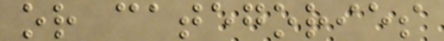or categories
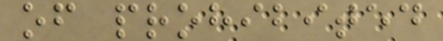of prohibited
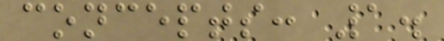concepts: 1.
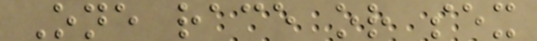One race or sex
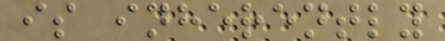is inherently
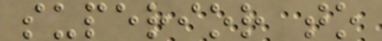superior to
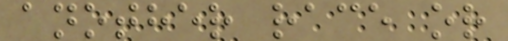another race or
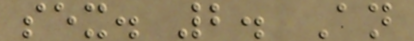sex. 2. An
